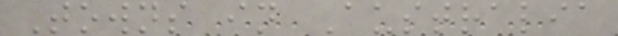Towns in Australia
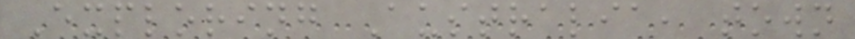Exploring Australia, town
